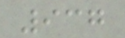937
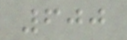600
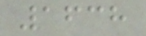1638
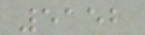5152
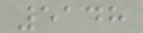5148
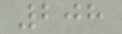208
